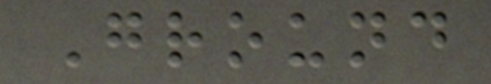Ground
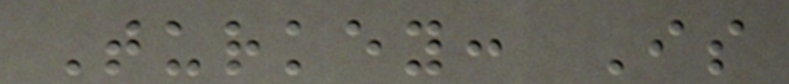Turkey: Is
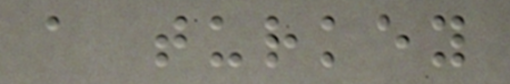a turkey
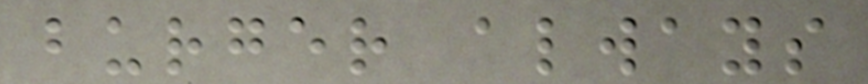burger always
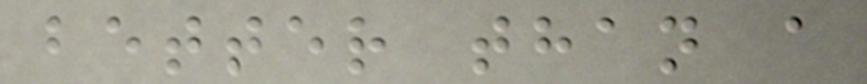better than a
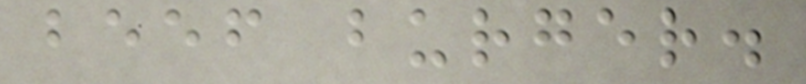beef burger.
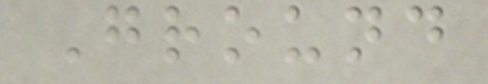Ground
